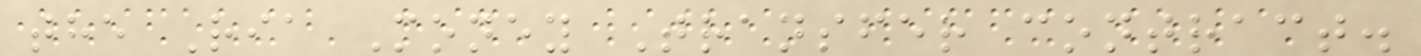the Ria Money Transfer contract.
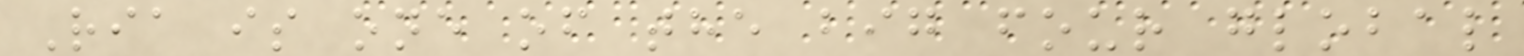Ria is one of the big four global
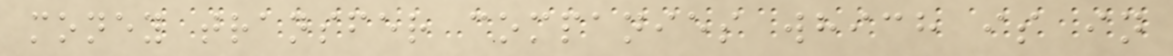money transfer companies which is in
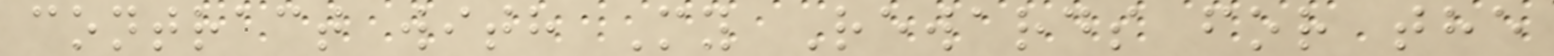contract with My Rewards for the
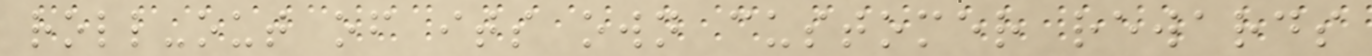roll-out of its own customer rewards
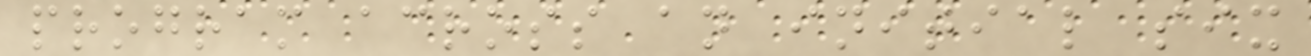program across an initial six
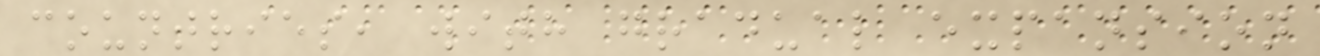countries, with gradual expansion
